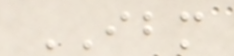IBM
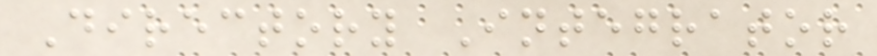Directory Integrator
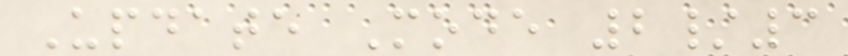Update Mode 2/3
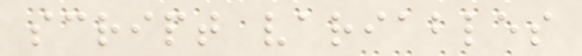script variables
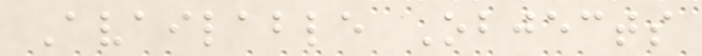Available Objects
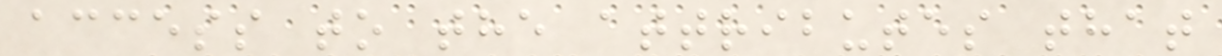access to the attributes that
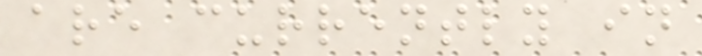are currently in
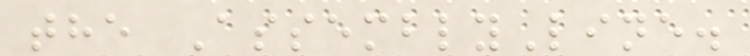the AssemblyLine.
